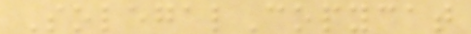SolegalCopycat
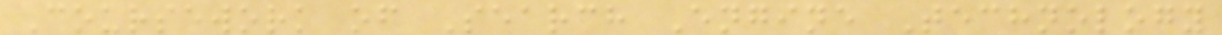Coursework of Search Engine Technology
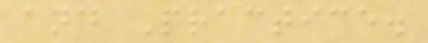and Practice.
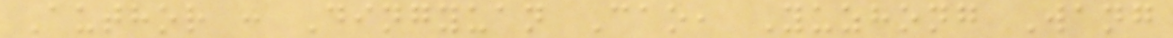Author : Dingyuan Cao, Yuzhong Wang
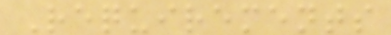Requirements
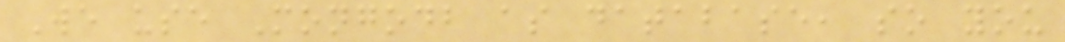We use Mongodb as database, so you
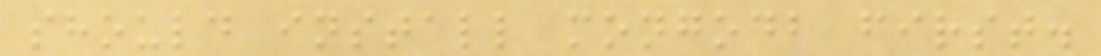should install mongodb first.
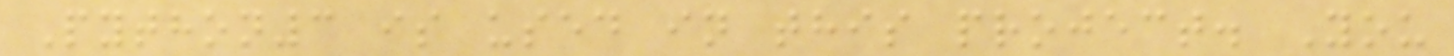Python3 is used in this project. You
